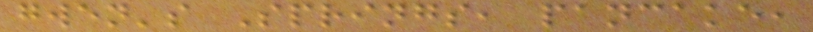gwen's Springs, pancake,
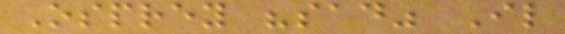Osprey "sad" Il
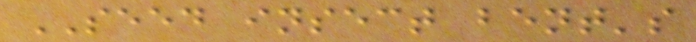SEED insect bent's
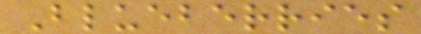Blueberries
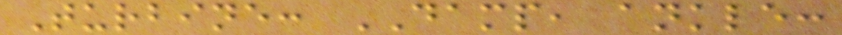Turbine: DAMP, ankle:
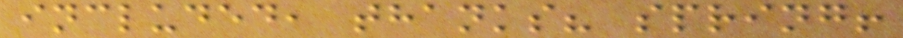included, thanks? spring!
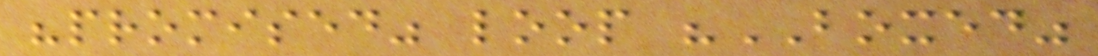"promised" loop "BOXED"
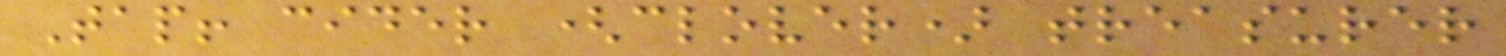Tap! cider (clover) treasurer
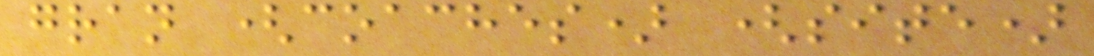gran (coaches) (site)
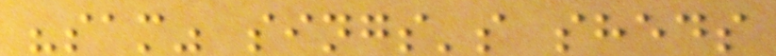"sam" sings's sheds
